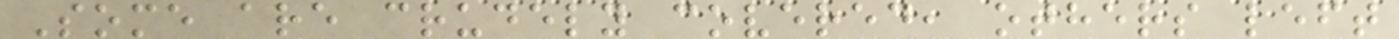Some are crudely covered, others left
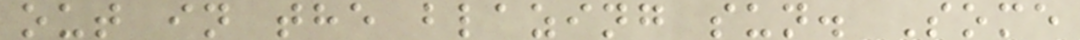out in the blazing sun. Some
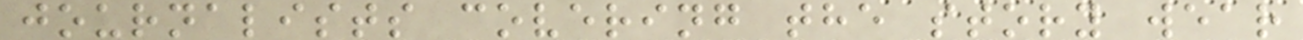journalists covering the story wear
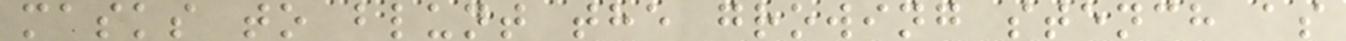masks to blunt the growing stench as
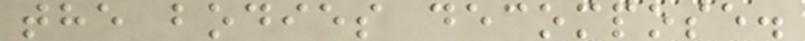the bodies decompose.
